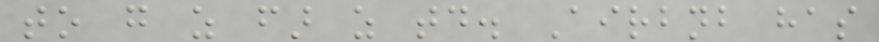to go as far as today. Airbnb has
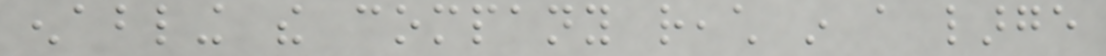enabling the company reach in a large
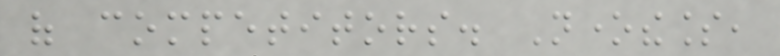of competitors. Nonetheless,
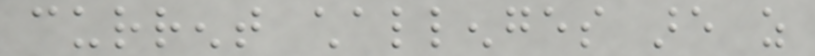current challenges are as
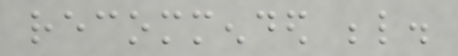recommended below.
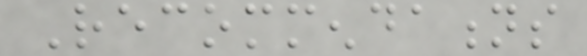Recommendations
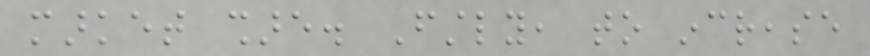market share. Firstly, to increase
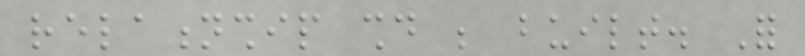relationship should be built. For
